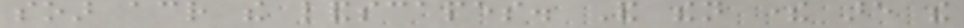soar across the landscapes. And then there are the
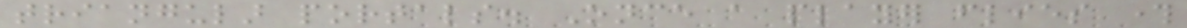triangular portals. Once a player flies through
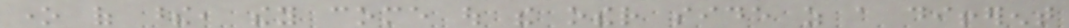one of these, they come out the other side as a different
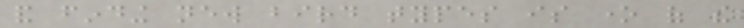and finding new bird types is one of the
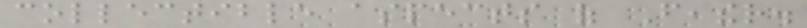collectible aspects of Feather.
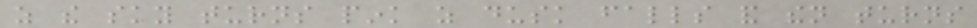as the sky turns pink as dusk falls and then turns
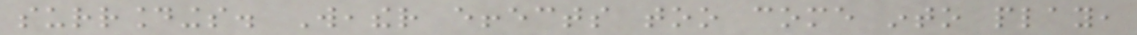surroundings. Weather effects too come into play,
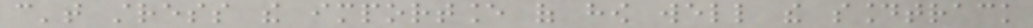can't stress the importance of how well the soundtrack
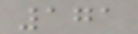171
